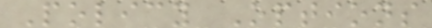Policy Options
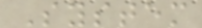System
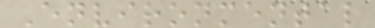Environmental
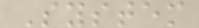System
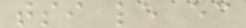tsi le ec
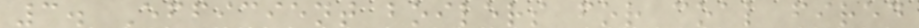3. Efficient boilers for coal fired
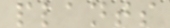plants
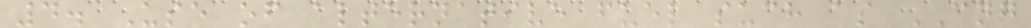4. Use of alternative fuel such as CNG
